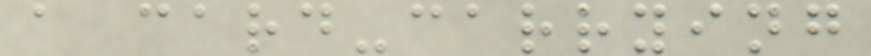a card-carrying
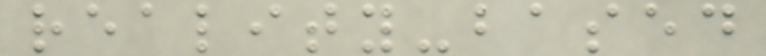reality-based
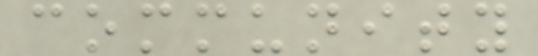community
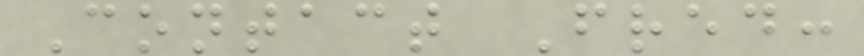Contact Fred:
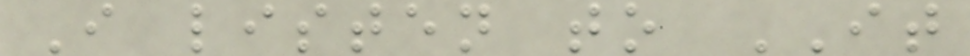I listen to IT
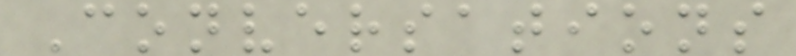Conversations
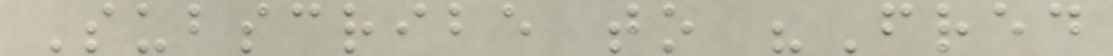Subscribe to "Fred
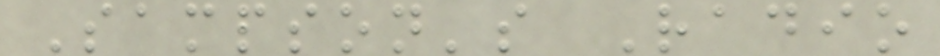Sampson's Radio
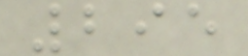295
